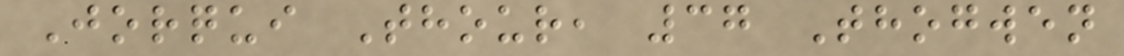Jorqui Thour, 37 Thogwen
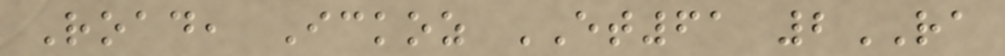Road, Ickoz ET61 2RA
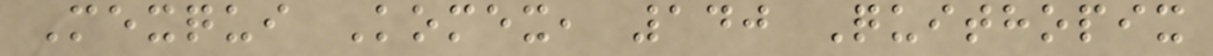Mexqui Komex, 140 Quithopix
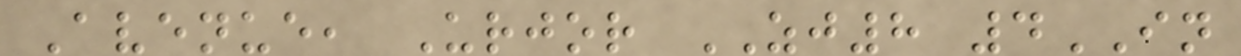Avenue, Urjor ZJ8 4IN
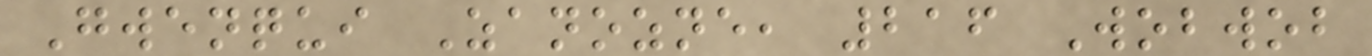Gwenqui Zanozne, 216 Wobwob
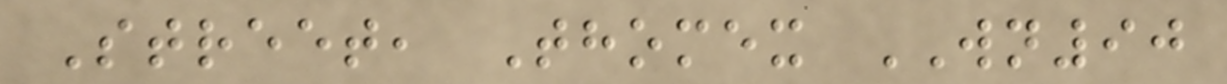Street, Thomex WN90
